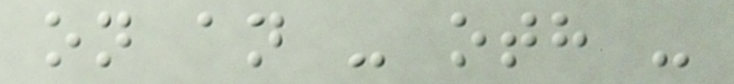on an - oth -
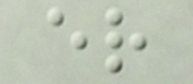er
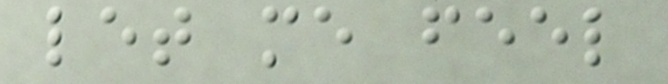let me feel
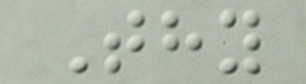Thy
